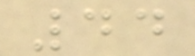44
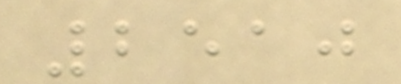2510
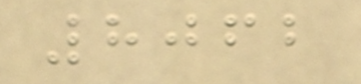8062
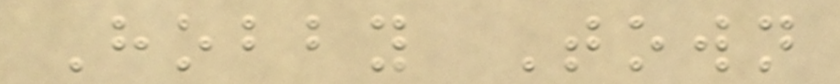Hobby Town
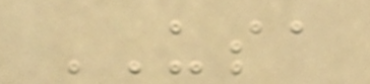USA
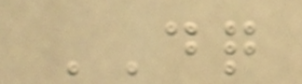DQ
